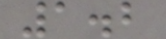1.2
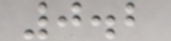0.2
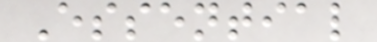Essential
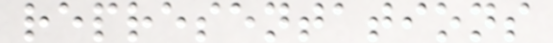representations
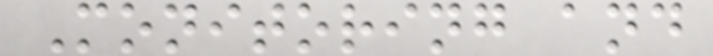Monitoring and
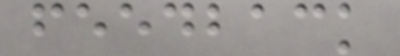feedback
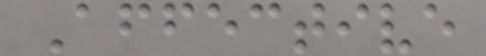Affective
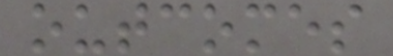outcomes
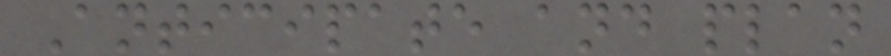Anticipate and plan
